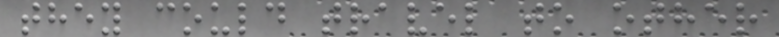they could travel to other
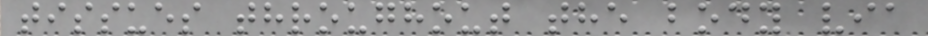tissues throughout the body via
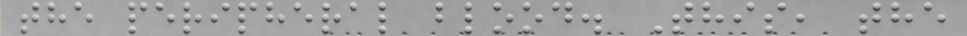the peripheral blood. This, the
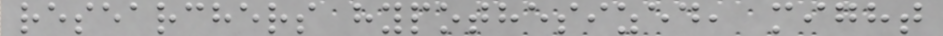researchers hypothesized, might
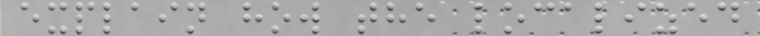explain how the localized
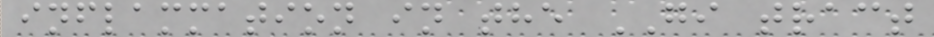inflammation in the GI tract
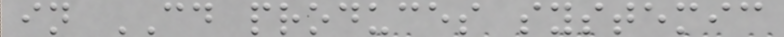in CD produces systemic
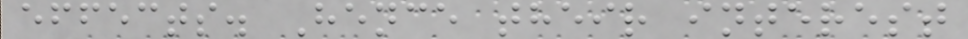effects. Hence their interest
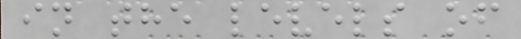in the levels of
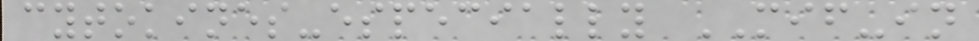cytokines-especially MIF-in
